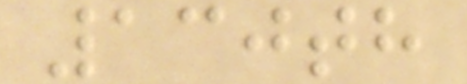130th
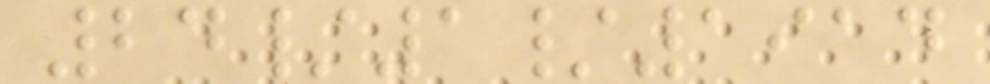24/1/1914
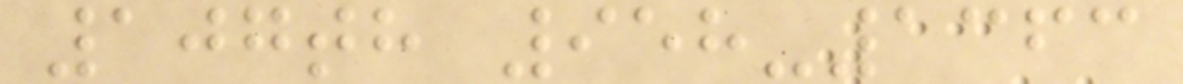107th 958-1363
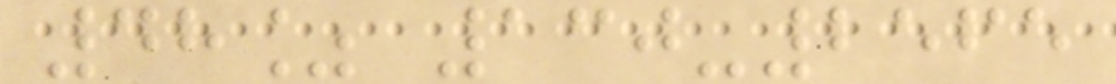48% 130-2565
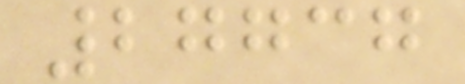27737
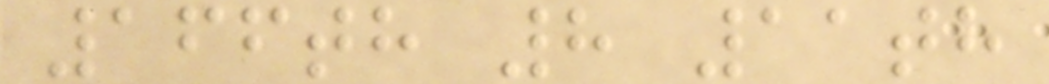166th 8 11th
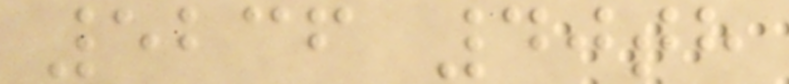5236 40th
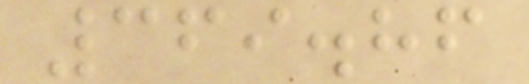369.86
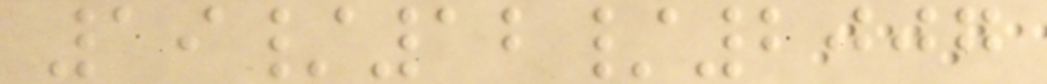19/12/2007
